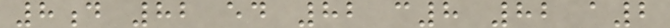8d 82 ed 82 c8 82 a2
